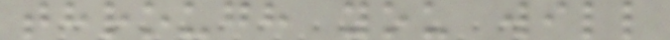through you will
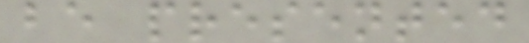be presented
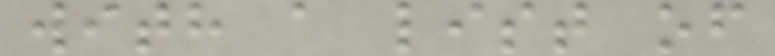with a list of
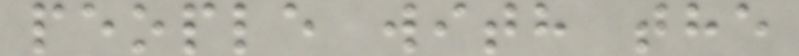people with the
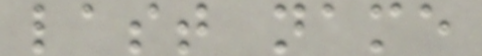last name
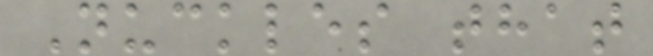Nuckles that
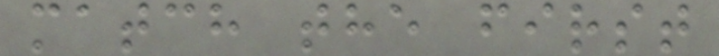match the first
